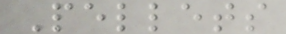Pellets
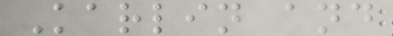Karlin and
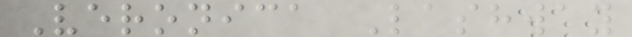Veronica Lashway
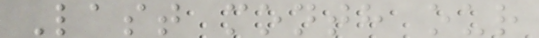Last month our
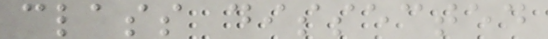class dissected
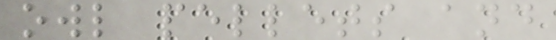owl pellets and
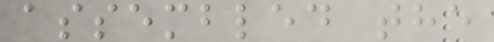assembled the
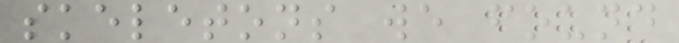skeletons we found
